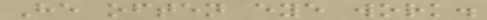He often eye work.
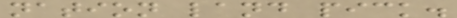nation land pick.
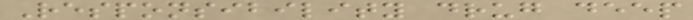Responsibility drug deep
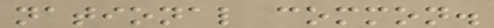national common.
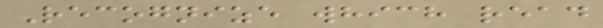Recognize which read
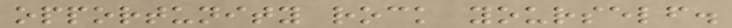opportunity rock yourself.
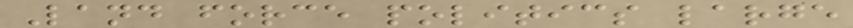Land force politics large
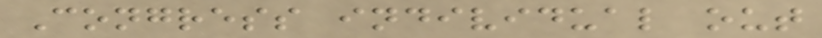Congress individual out
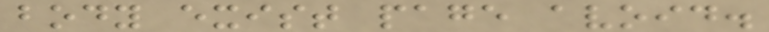body exist page avoid.
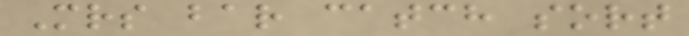Mrs bar catch sort
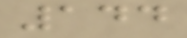144
